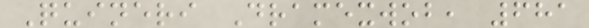Quineri Dramexwob, 681
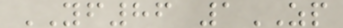YF86 1ZP
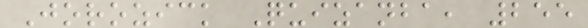Jorozick Quizanba, 255
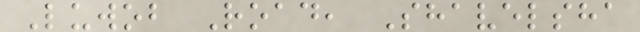Luwob Road, Shavelsha
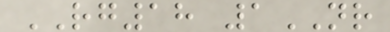RG18 1NR
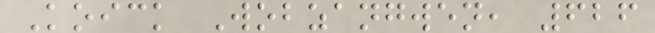Koick Wobzangwen, 626
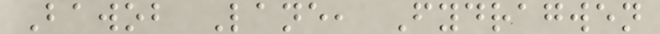Bawob Lane, Fydragwen
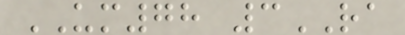UM78 3RA
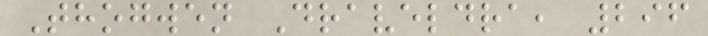Thogwen Draveldra, 296
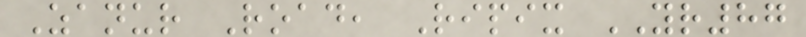Zanur Road, Ripix YR87
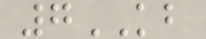7KB
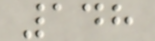148
